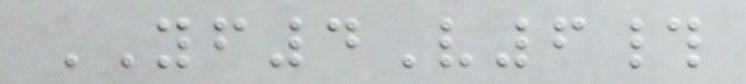YF4V6#
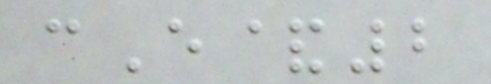cE&2
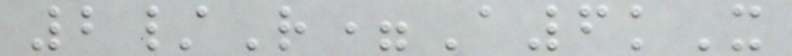2/R=A6kX
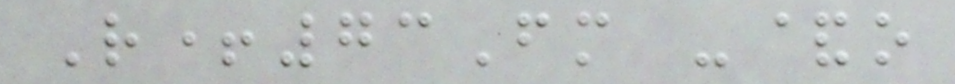R+73Fm -&o
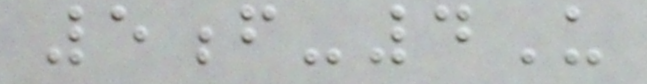5f-4U
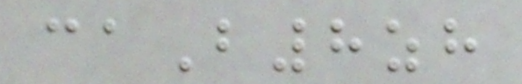caB8zh
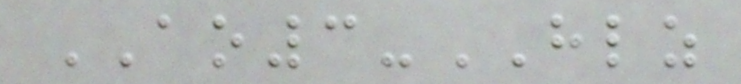AO3-HLZ
